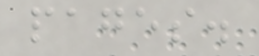pages.
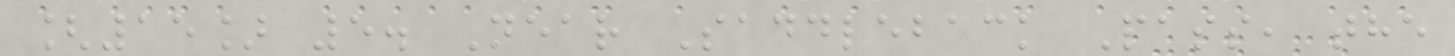[15] 5. Near Saddleback Pass, the
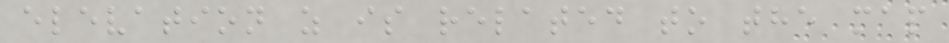elevation z is related to the map
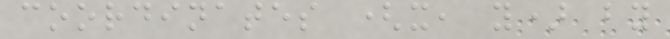coordinates (x, y) by
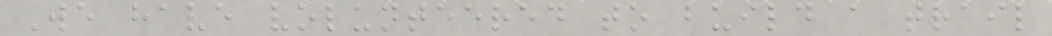We have volunteered to build a trail
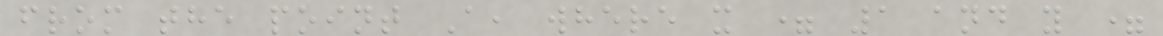from the point A, where x = 1 and y =
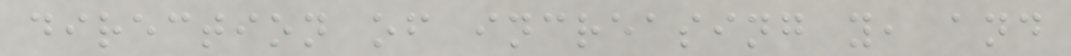direction of increasing y, and
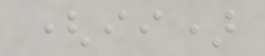(ii)
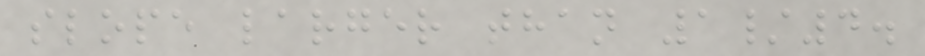slope larger than 1/4.
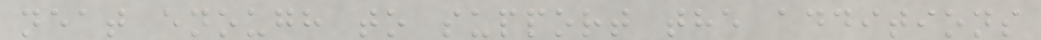neat enough to support the additions
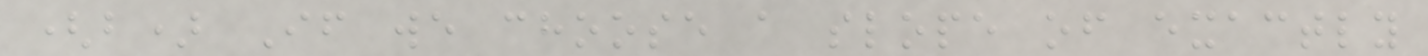(b) If we choose a slope of exactly
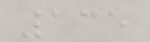135
